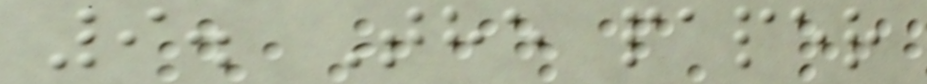9. The paper
